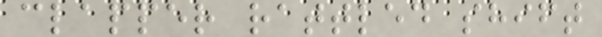clapper rattled shift
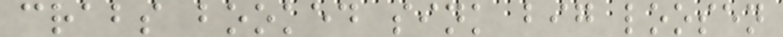crabs booked sink big loosen
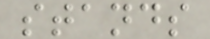stands
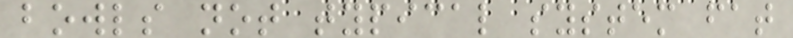bowls not typical system fat
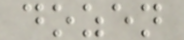dozen
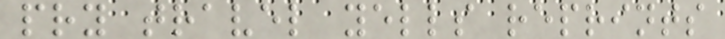pry travel yells reprints
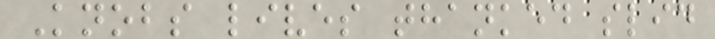Knobs lives thanked slid
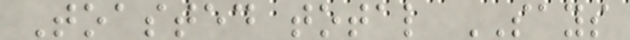Toasted total SAYS
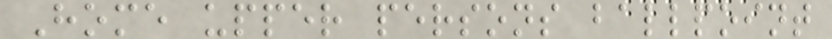Home upper persons ballpoint
